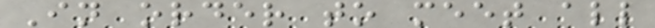In order to meet all
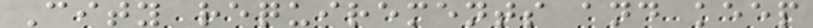City requirements and keep
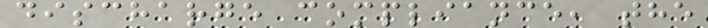discharge compliance, the
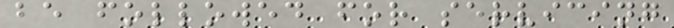be followed for servicing
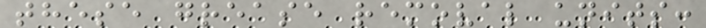these grease removal units:
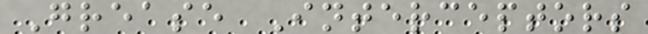Grease Interceptors
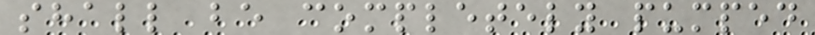shall be completely pumped
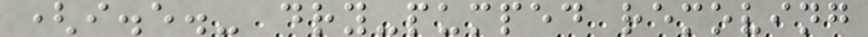(i.e.- dry-pumped removing
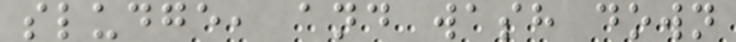sludge, and wash down
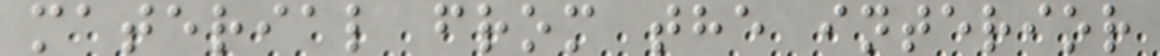material from the interior
